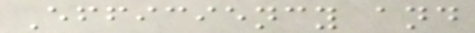Efficiency and
